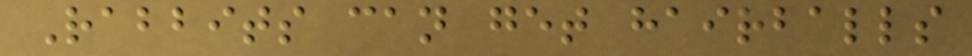Rabbits can get hairballs
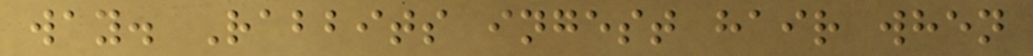way. Rabbits ingest hair when
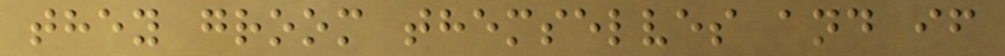they groom themselves and if
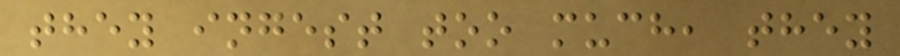they ingest too much, they
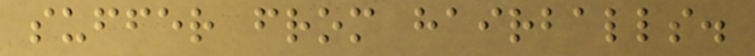suffer from hairballs.
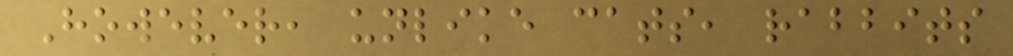However, unlike cats, rabbits
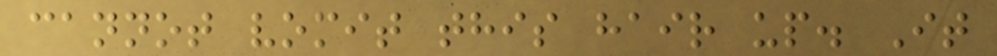cannot vomit this hair up. It
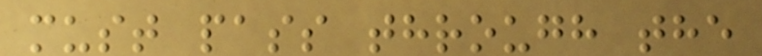must pass through the
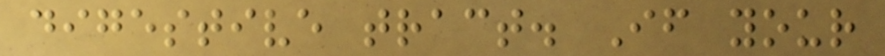digestive tract. If your
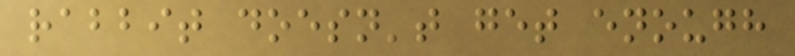rabbit doesn't get enough
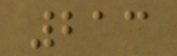213
